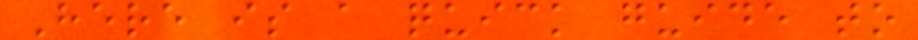Here is a quick guide to
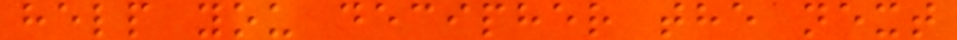help you decipher the next
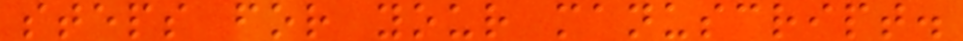steps for your manuscript.
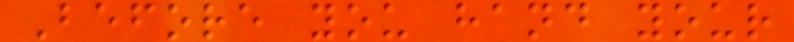Before you hand your
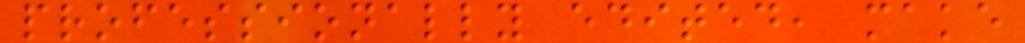professionally edited, make
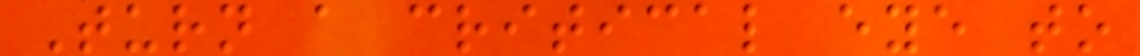Turn a critical eye to
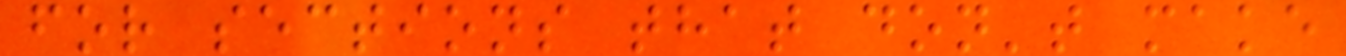for sections that don't make
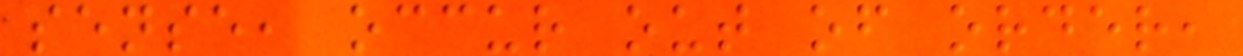sense, occur out of order,
